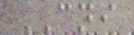CNI
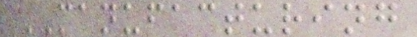MANUFACTURING
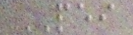PEI
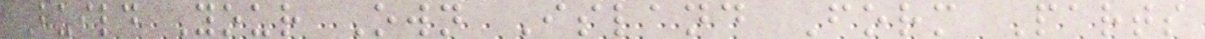Build Your Own Island Form Parts
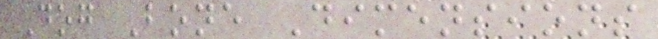Dog Bone Dimensions
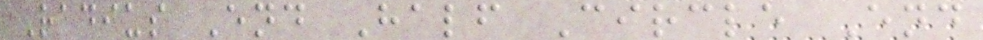Radius End Half Circle End
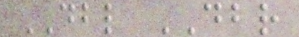DBL DBR
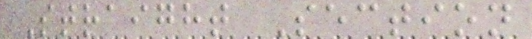Straight Section
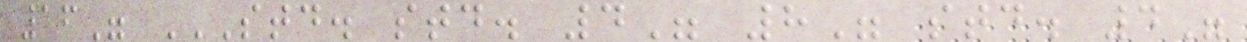16" STD. STD. 4" 8" STD. 4"
